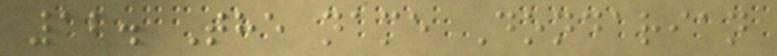12. The name Dondarian
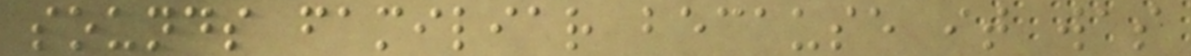sounds familiar because it was
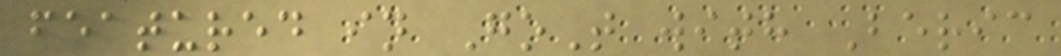featured in GoT with Beric
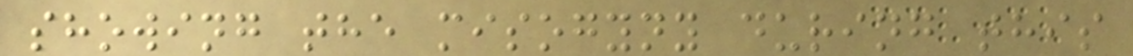showing the misogyny during this
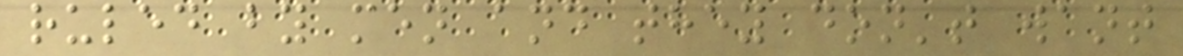ruled by men and they don't want
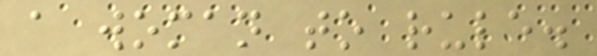a woman to rule.
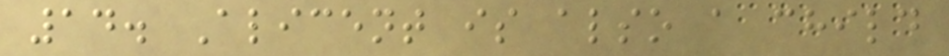14. Alicent is also a child
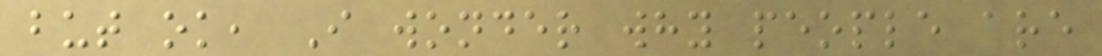but ok, I wonder why people are
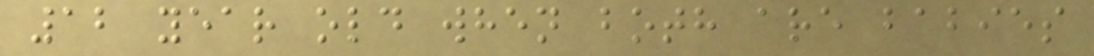12 year old when both are babies
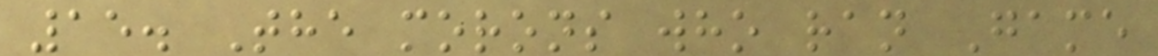15. The morons who ran Game
